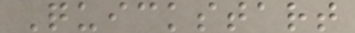Quickstart
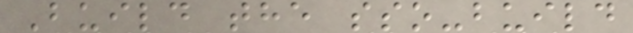Build the sso-build
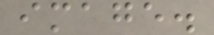image.
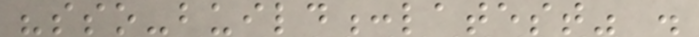"sso-build:latest" .
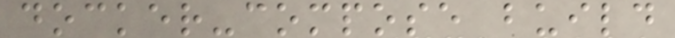docker-compose build
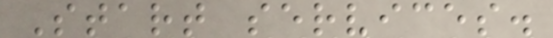Start services.
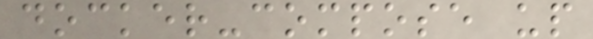docker-compose up
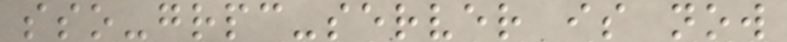sso-grpc-server is now
